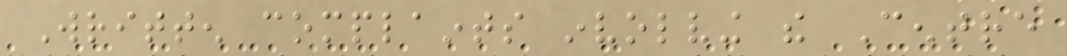Written complaints involving the Centre
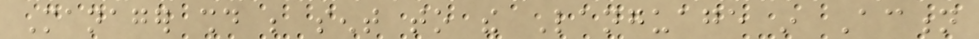Manager should be sent to the Language in Action
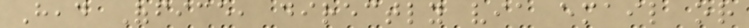Head Office, directly via email or
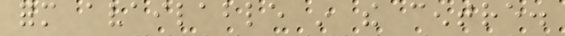form available in the centre.
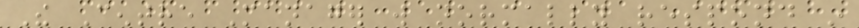The Centre Manager will normally respond in
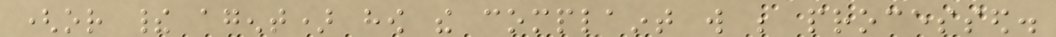(or their agent) how the complaint will be processed.
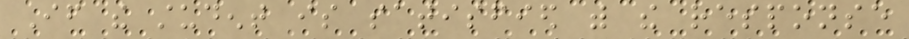If the student is satisfied with the response
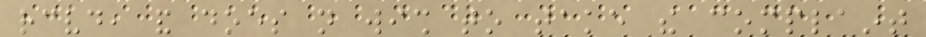received, and does not wish to take the complaint
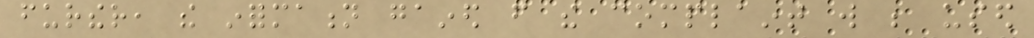further, the information gained from the complaint will be used
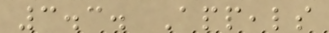3.3. Appeals
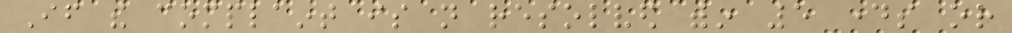If the complaint is not resolved within 5 days or
